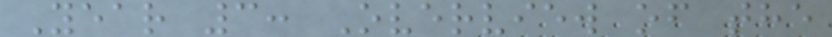Year 3: Overview of the
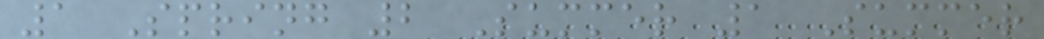1 Spring 2 Summer 1 Summer
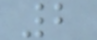2
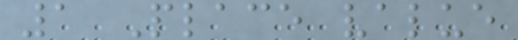1 Place value
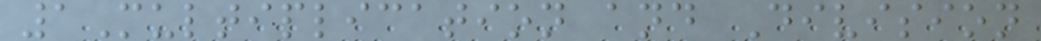1Multiplication and Division
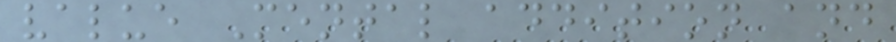value Mental addition and
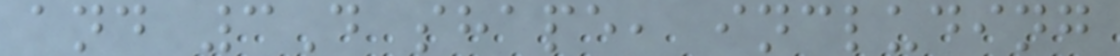and 3D shape, including
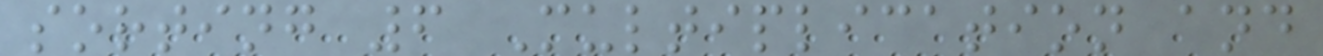sorting 6 Multiplication and
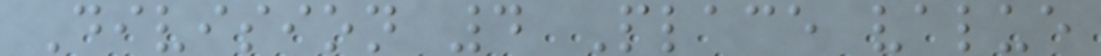Division 4 Place value
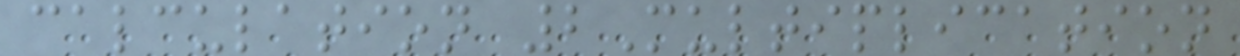calculation 2Multiplication
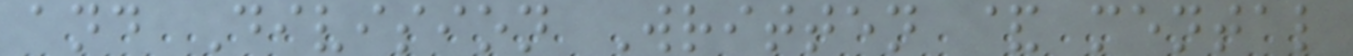and Division Written & mental
